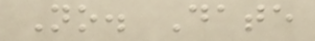No. Date
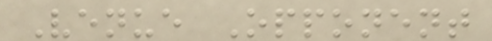Venue Opponent
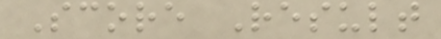Score Result
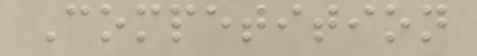Competition
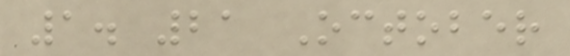1. 21 October
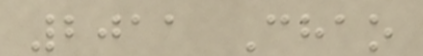2011 Chao
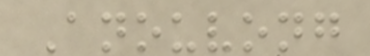Anouvong
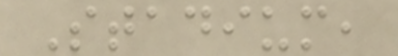Stadium,
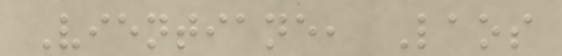Vientiane, Laos
